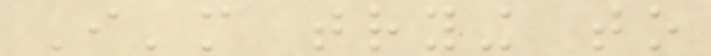I'm trying to
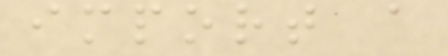import a
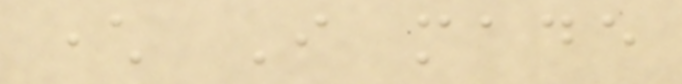character I made
